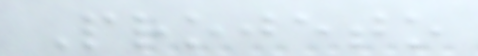Projeto
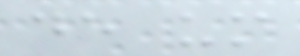de um
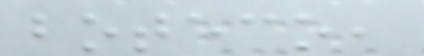boteco,
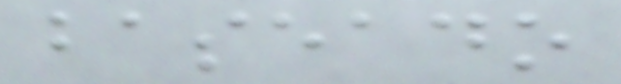baseado
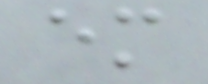em
